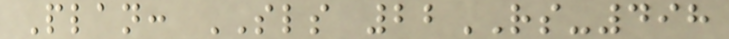Plan: SLS 22RS-498
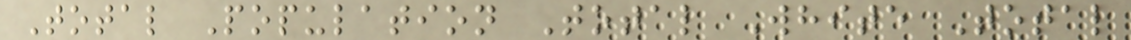Total Population Total White Total
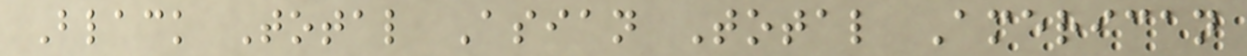Black Total Asian Total American
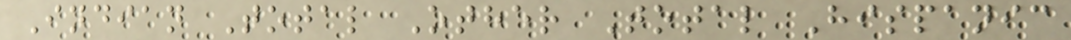Indian Total Other Total Hispanic
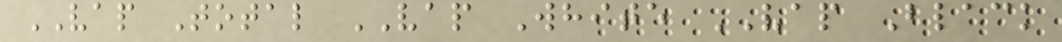VAP Total VAP White VAP Black
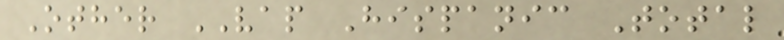Other VAP Hispanic Total
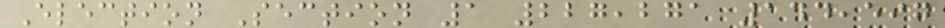Election Section 1 227,271 144,597
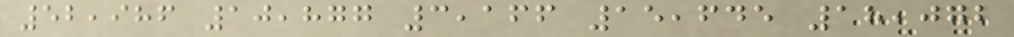52,986 10,877 3,166 15,645 18,072
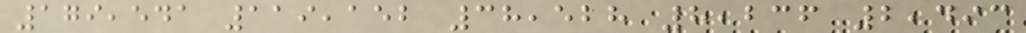179,541 119,152 38,528 8,236 2,493
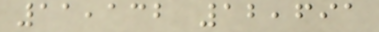11,132 12,691
